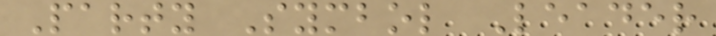Party Symbol Leader
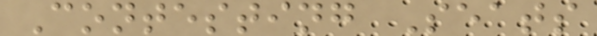Contesting Seats
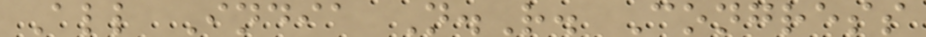All India N.R. Congress
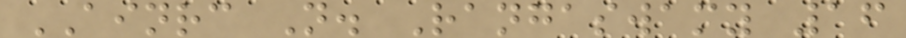AINRC N. Rangaswamy 16
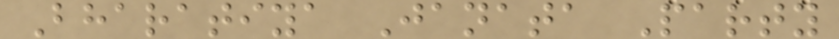Bharatiya Janata Party
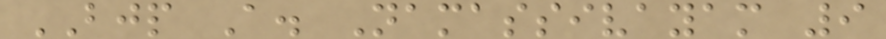BJP A. Namassivayam 9
